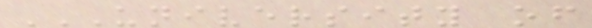UNIVERSITY OF
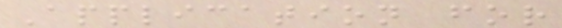Application for
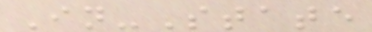In-State
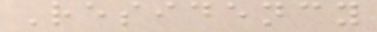Residency
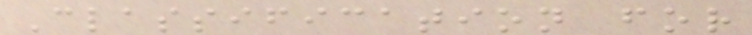Classification for
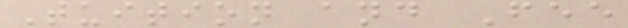Tuition and Fee
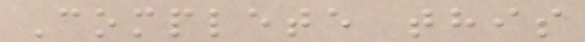Complete this
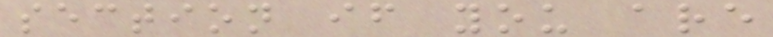section if you are
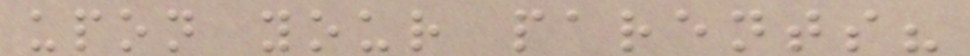upon your parents?
